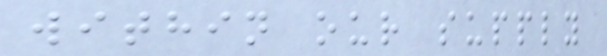within our supply
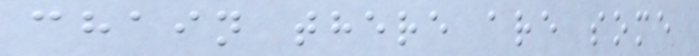chain there are some
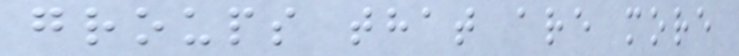groups that are more
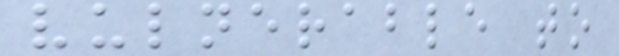vulnerable to
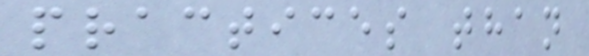practices than
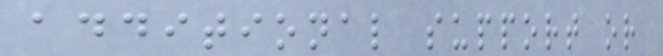additional support or
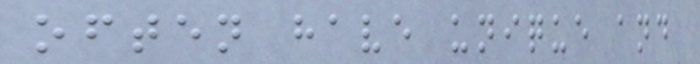often have unique and
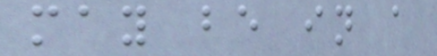may be in a
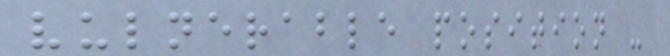vulnerable position -
